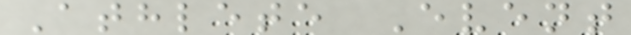Athlete Event
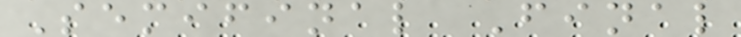Semifinal Final
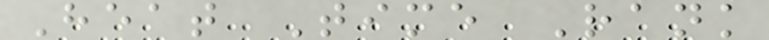Heat Time Rank
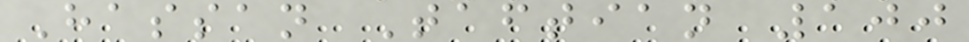Hassan Taftian 100
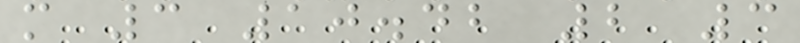m 3 10.42 2 3
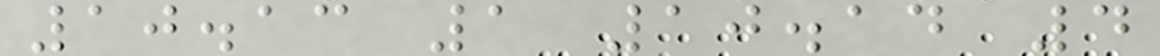10.13 1 10.14 4
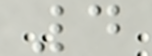4
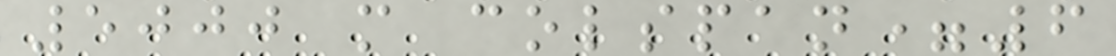5000 m colspan=6
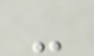-
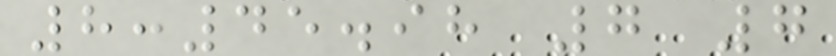8:45.98 7 7
